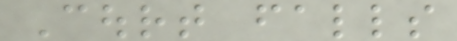Court falls
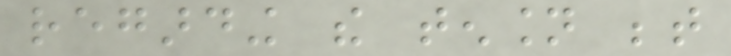regarding the tension between
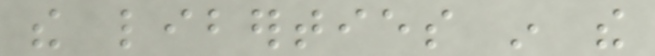the liberties in the
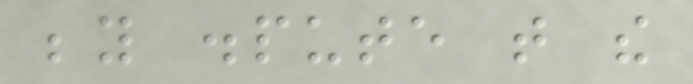beyond dispute that the
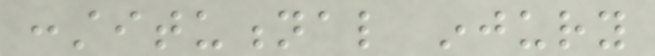constitutional injury
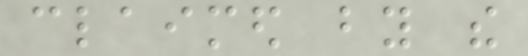claimed by the
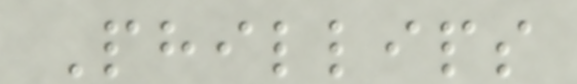Phillips
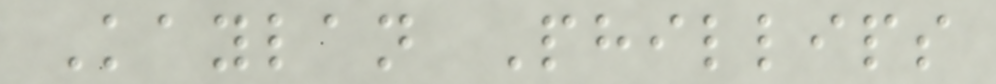Kaylan Phillips
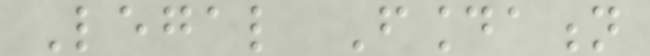Legal Foundation
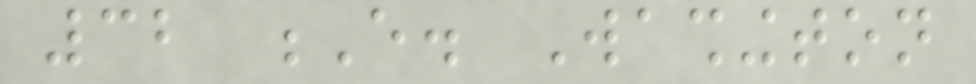32 E. Washington
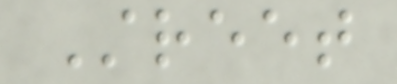Street
